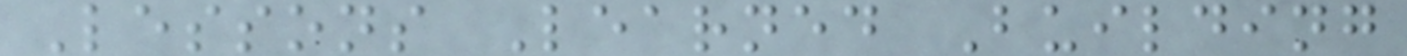Lessons Learned Building
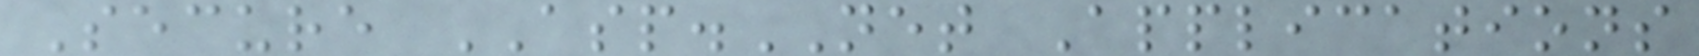Secure ASP.NET Applications
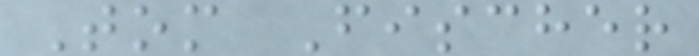Tom Fischer
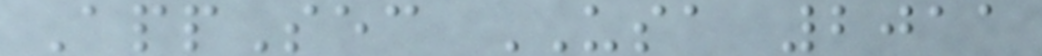AppSec USA 2011
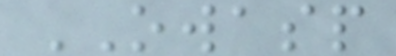OWASP
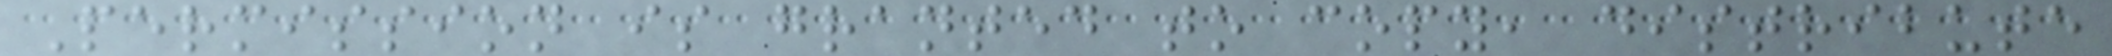Permission is granted to copy, distribute
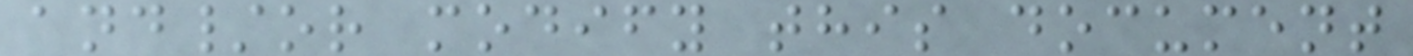and/or modify this document
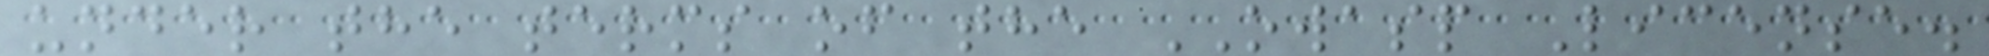under the terms of the OWASP License.
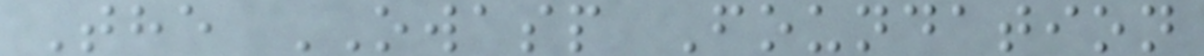The OWASP Foundation
